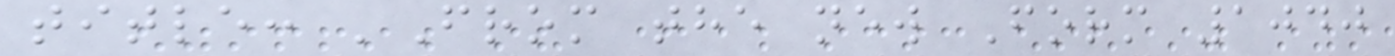title: 'From the new Form 1040
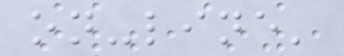on-line'
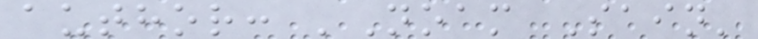author: 'Noam Sain'
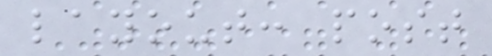layout: post
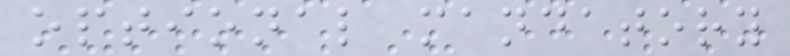optional mandatory
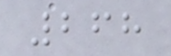268
